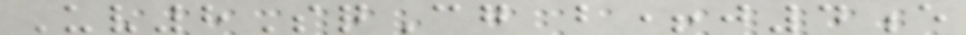Uv8SqCg b+j4e
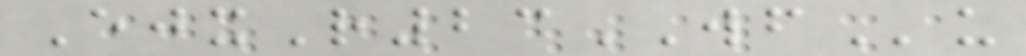EjxR23WFu
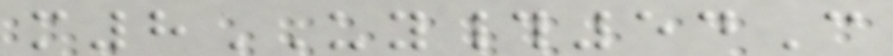m8UY#54C
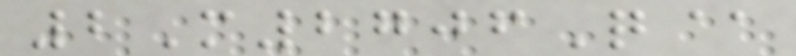2M2706Q@
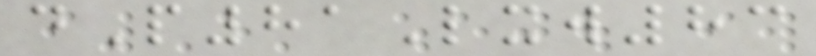dP81Lxw83
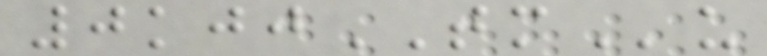0kjjTMu
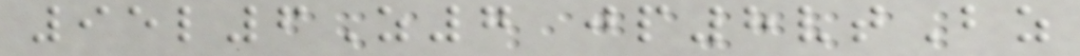95l6Z7 jp8vtBz
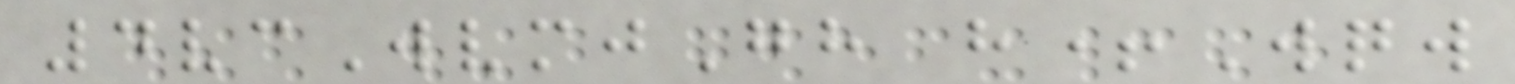4vcWvmjGh h+Wqw
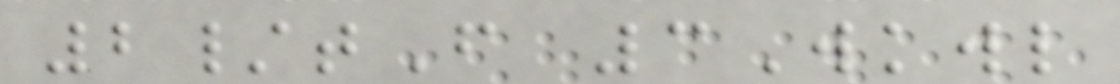2/tF 3Wkwl
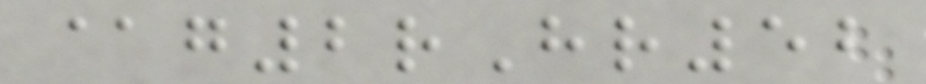@g2rHr52
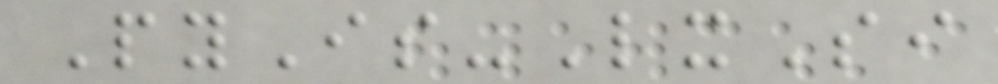PyIs-LxSi
